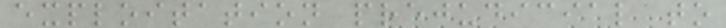exploitation prejudicial to
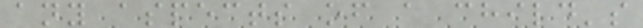any aspects of a child's
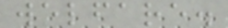welfare.
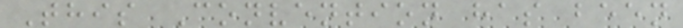This Convention has been
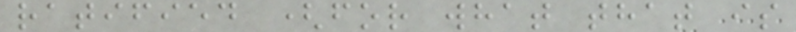ratified (for what that is
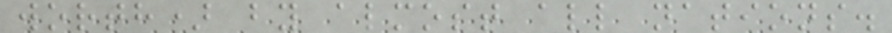worth) by almost all nations.
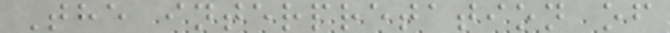The interpretation of
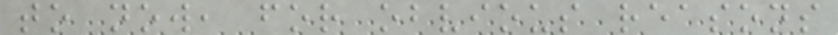to now, for obvious reasons
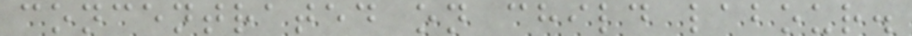concentrated on child labour.
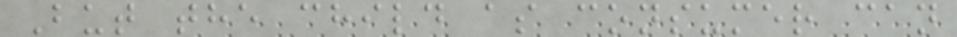But the child as consumer can
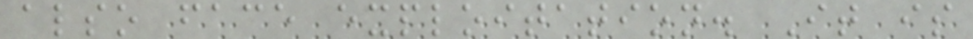also face exploitation. It is
